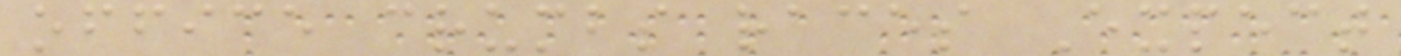office crumbs races Expect
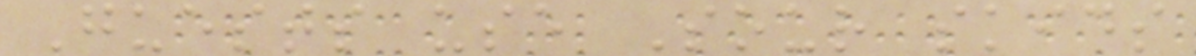Guests use Sour skids
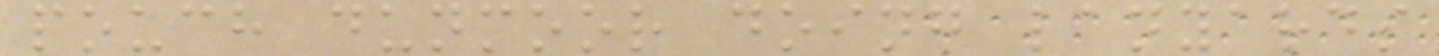pouch dunmoor doing lanyards
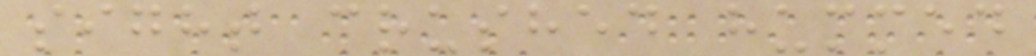sight crushed hummed
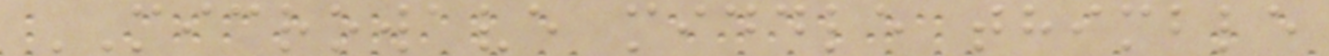MICROWAVE middle thimble
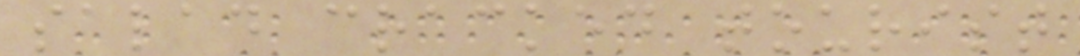salad cracked tourist
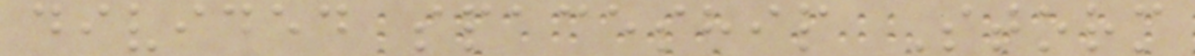divided spaceship Storm
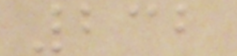232
